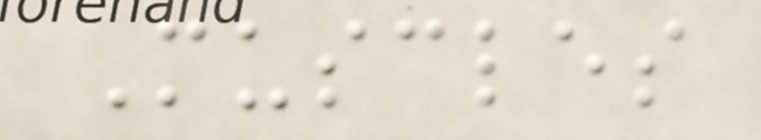Muscles
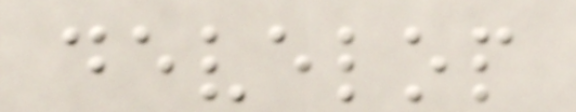develop
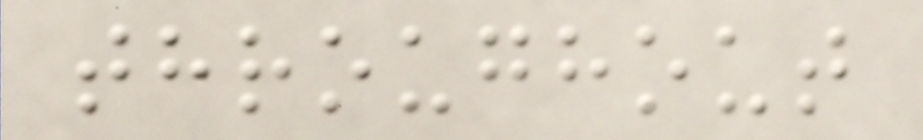throughout
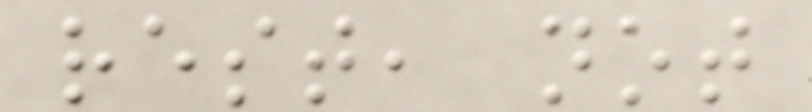rest, not
